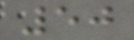50
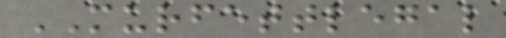MURFETTLEGAL
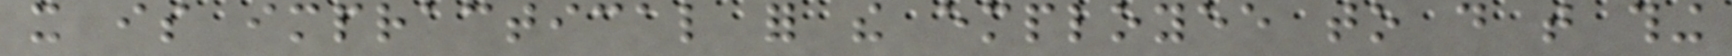it is impractical for the employee to do that thing
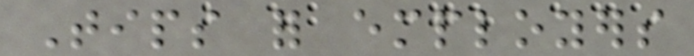Tips for employers
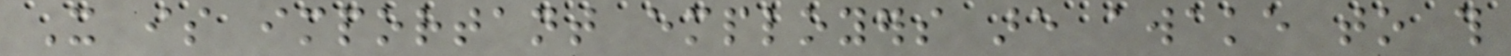It is important employers are awake to this
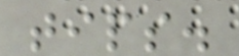tips.
